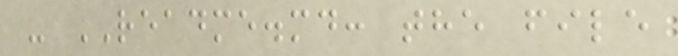- README.md: the file
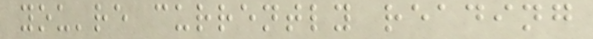you're currently reading
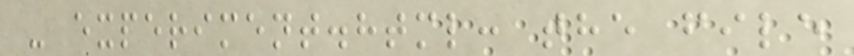- experiment.html: the file
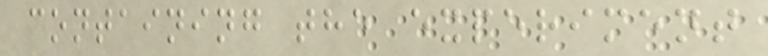containing the experiment
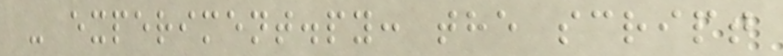- experiment.py: the script
